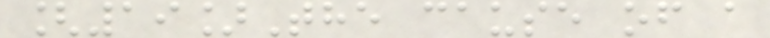[19]The cause of a
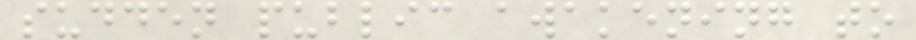sudden public awakening to
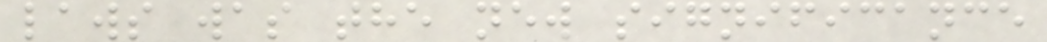laws was the new significance
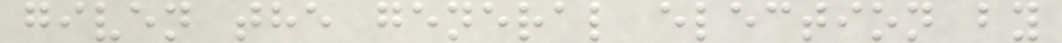given the general election by
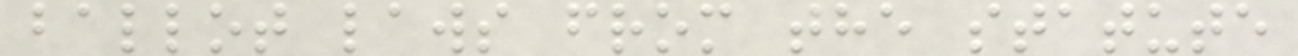ballot laws from the statute
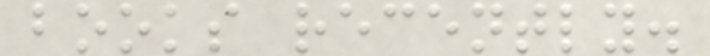books recently.
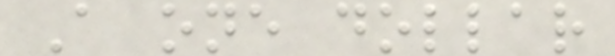A one dollar
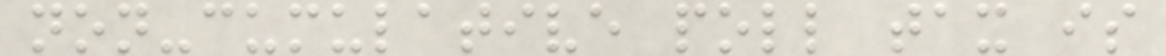non-cumulative poll tax is
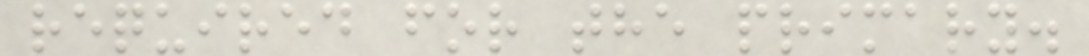required for the primary.
